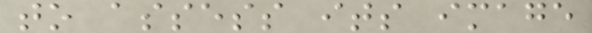to assess its image
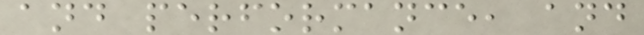and performance, and
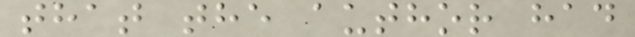that the author had
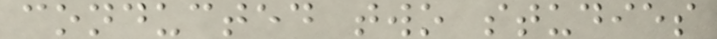conducted two studies
